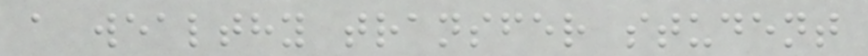a wealthy transfer student
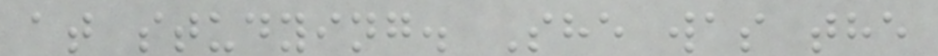at studying. She was the
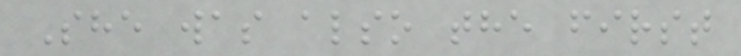She was also the first
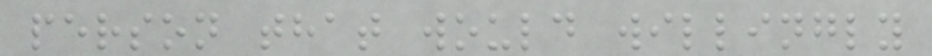person that would willingly
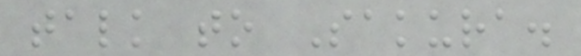talk to Sakura.
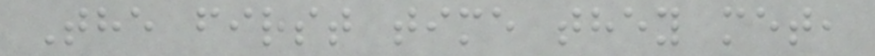The first time they met,
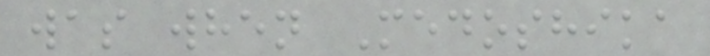was when Medoshika
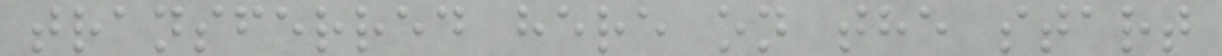transferred here on the start
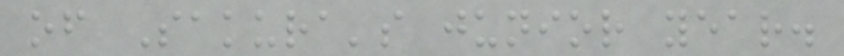of Sakura's junior year.
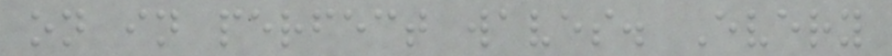on in perfect waves. Every
